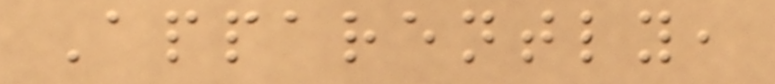Apparently,
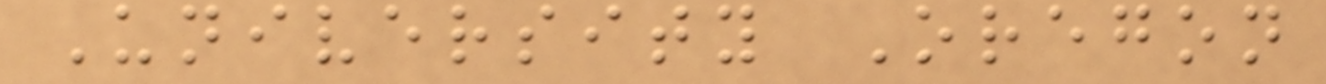University Oregon
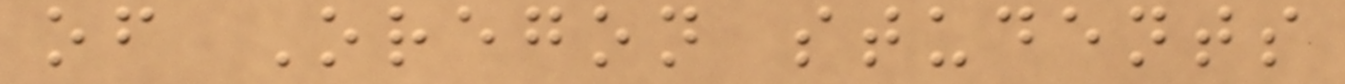of Oregon students
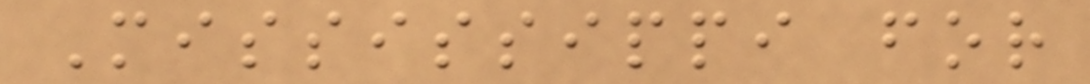Mississippi for
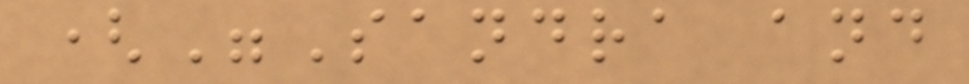("Sandra and
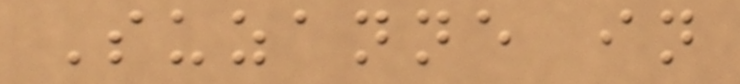Suzanne in
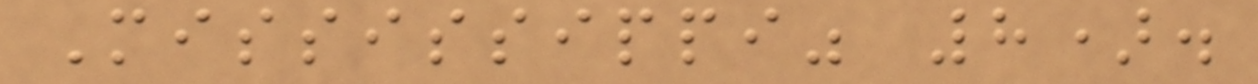Mississippi" 8).
